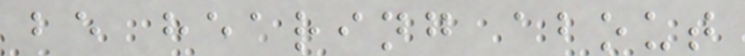be hearing about
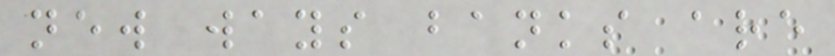new ways banks are
